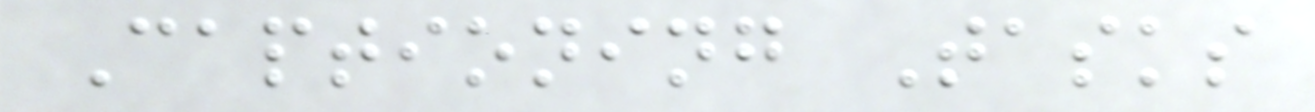Captioning Tasks
